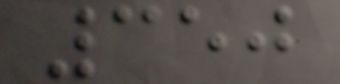350
